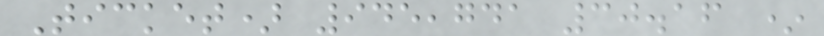Ticket) 945,741 30.16 *
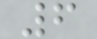6
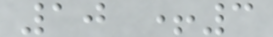10 +3
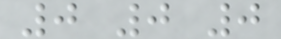0 0 0
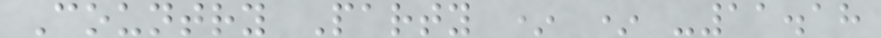Country Party * * -11.18
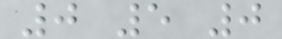0 5 0
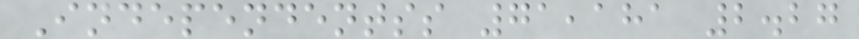Independentss 71,181 2.27
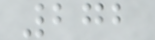272
